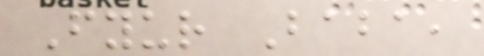Fyur Baba,
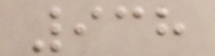938
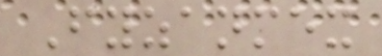Fyzanmex
